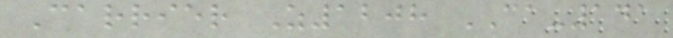Carrier Z1208 CA-141
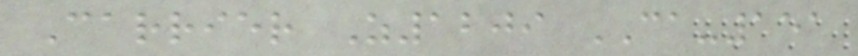Carrier Z1209 CA-151
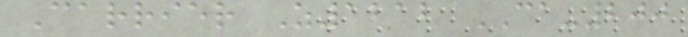Carrier Z1212 CA-200
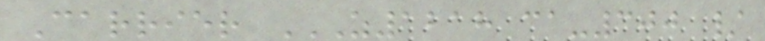Carrier Z1218 CA-300 /
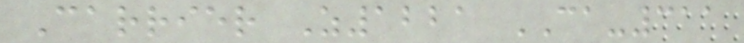Carrier Z1221 CA-311
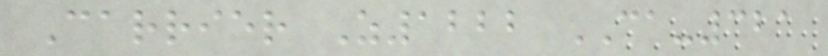Carrier Z1222 CA-321
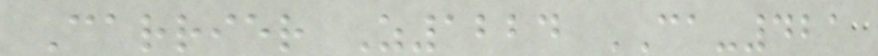Carrier Z1224 CA-421
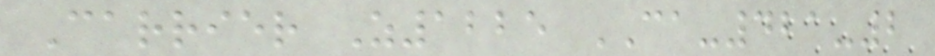Carrier Z1225 CA-421-2
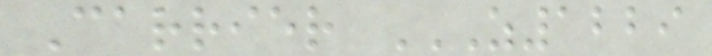Carrier Z1229
